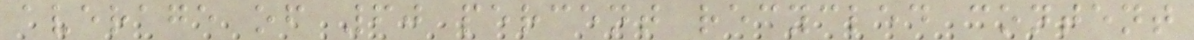average of 60 percent recycled content
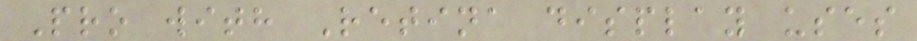Pro with Retina display uses
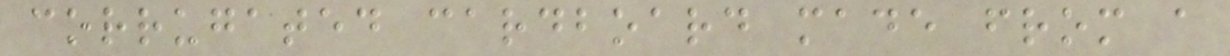corrugated cardboard made from a
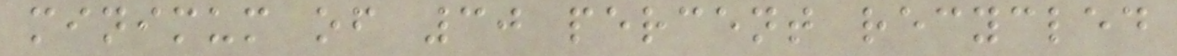minimum of 30 percent recycled
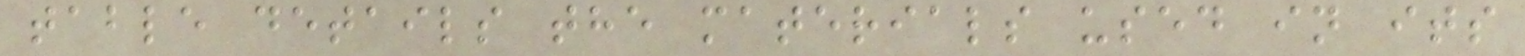table details the materials used in its
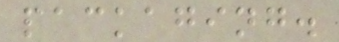packaging.
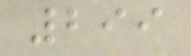299
